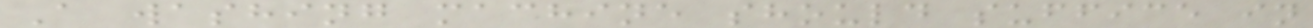A washing machine should suffice in
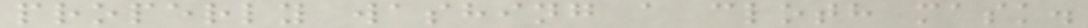properly washing a cloth mask.
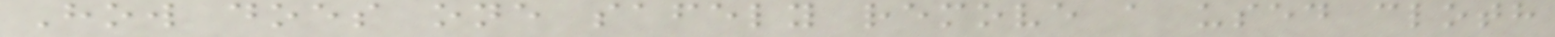How does one safely remove a used cloth
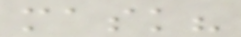mask?
